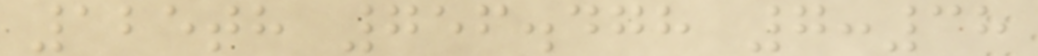125th 756.478 7:38
